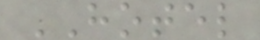HOTEL
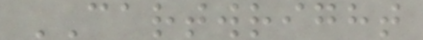CARTWRIGHT
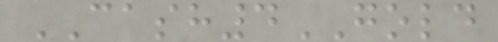CASH4GOLD
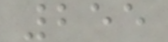255
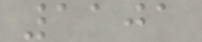1101
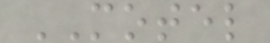MOTEL
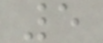5
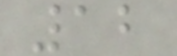12
